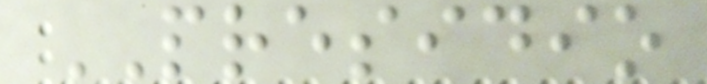PRESIDIO
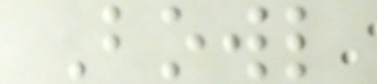Bowl
